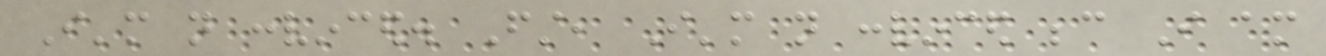I'm not convinced. First, I'm not convinced because I am
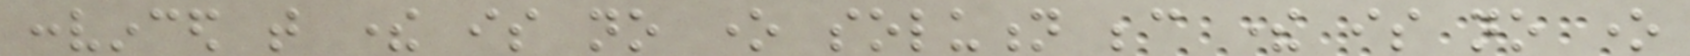convinced that there is no one solution because there is no one
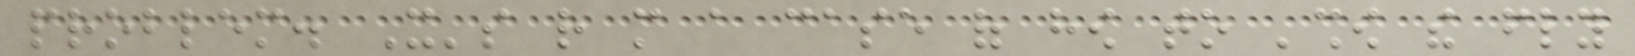problem. It's rather more a case of how to 'show the fly
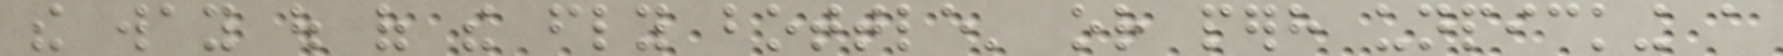the way out of the fly bottle' or perhaps unpicking a
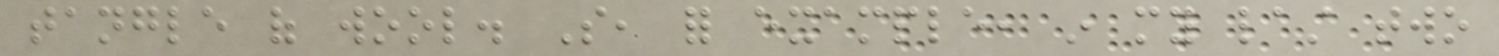tangle of wool. So, for example, in my last two
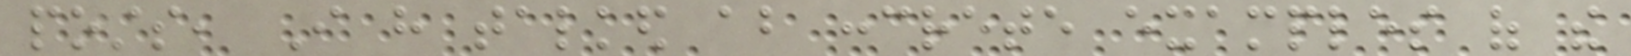posts, I have talked about concrete examples of the
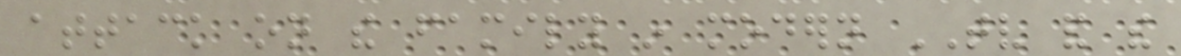attack on the family in modern TV and the
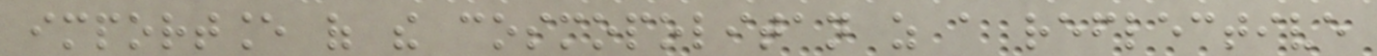importance of the cosmopolitan as a reflective
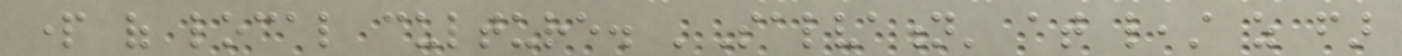part of local culture. 'Salvation' at least as far
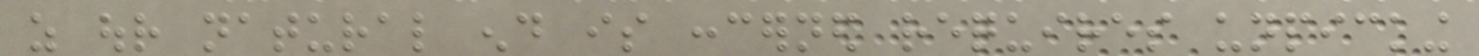as our natural end is concerned requires unpicking
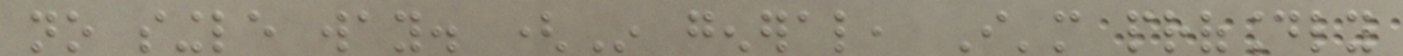no single way. (In general, I'm profoundly
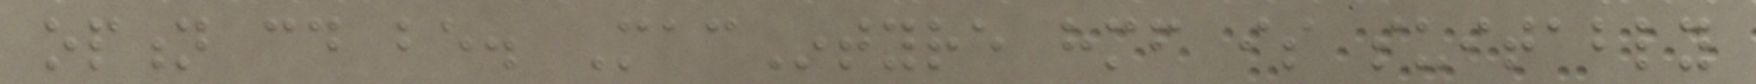option could be. MacIntyre himself is suitably
